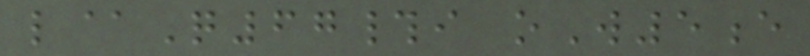l@Q67#i oW5e
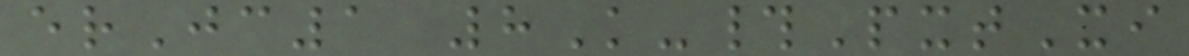erJc1 8K-#PxtXi
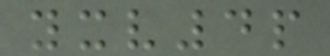yxv4p
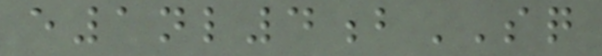e1nl4bSQ
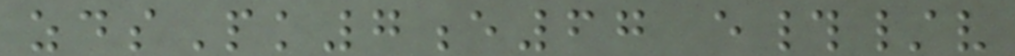zdsPk7e67 e#/v
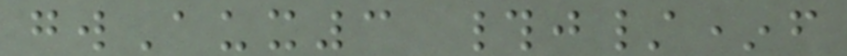gwAux3 #j/*f
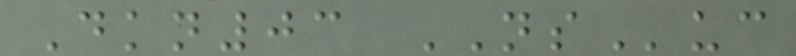Dkn03 NSuc
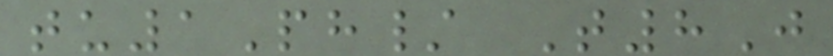tu1Ph/ T8J
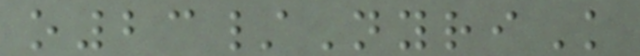o23/NyriK
